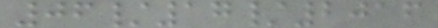06/17/2016
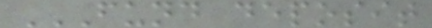FUND DEPOSIT
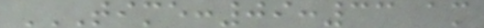TIME:09:33 AM
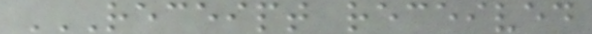RECEIPT RECEIVED
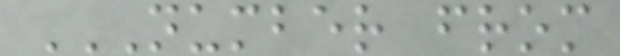NUMBER FROM
